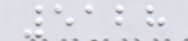5128
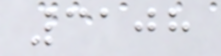3108
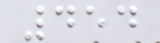454
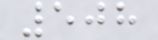508
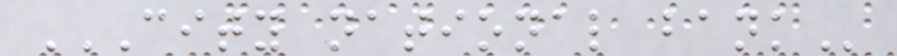CITY NATIONAL BANK
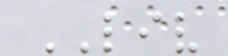LIV
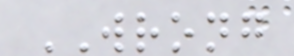WRONG
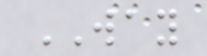WAY
